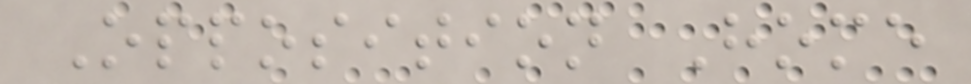Opposition Home
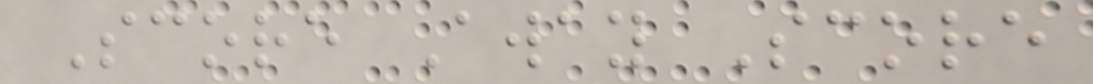Score Away Score
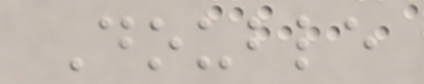Double
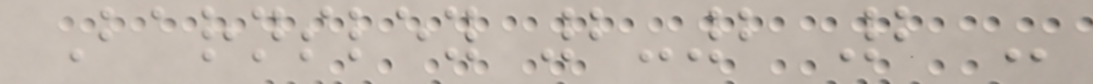Barnsley 2-2 2 -
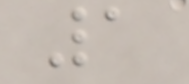1
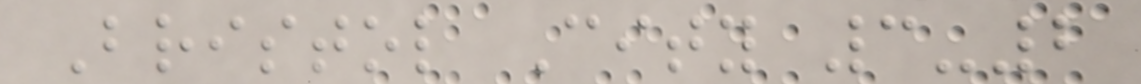Bristol City 3-2
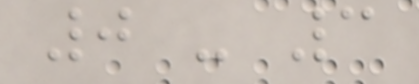0 - 3
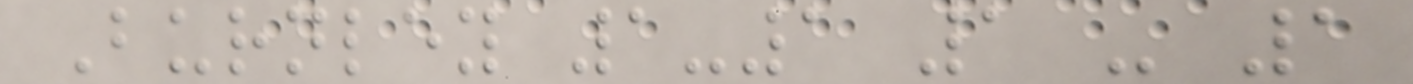Burnley 1-1 1 - 1
